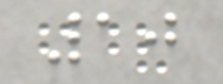10
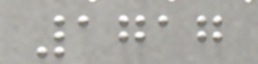1717
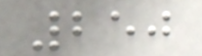250
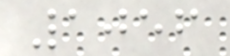1056
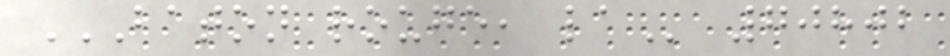BATON ROUGE, LA 70802
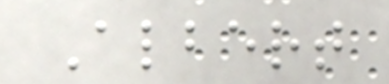Albert
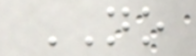NO
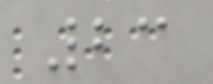23
